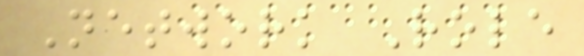Network Role
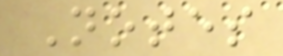Notes
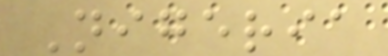Nigeria
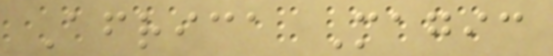Africa Magic
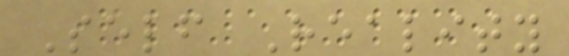Self Reality
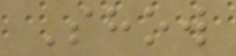Show
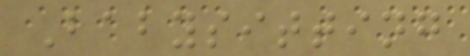Babysitting
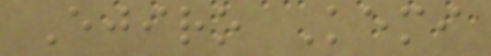Ejiro Kemi
